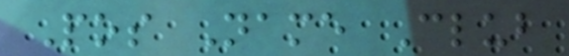Pos Name Club
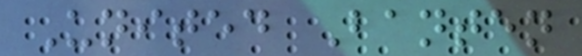United Banten
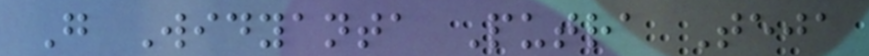G Widyanta Putra Teja
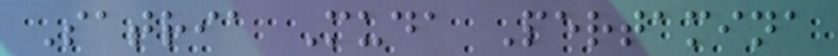Satria Muda Pertamina
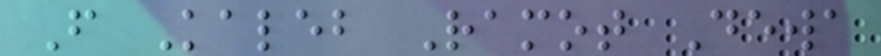F Kaleb Ramot Dewa
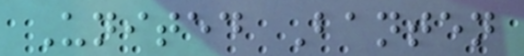United Banten
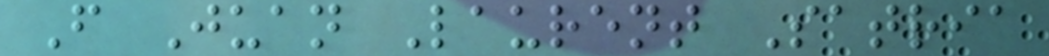F Juan Laurent Satria
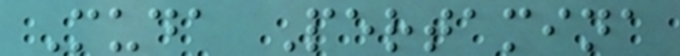Muda Pertamina
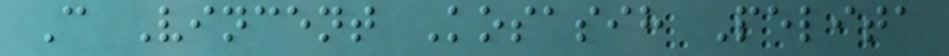C Vincent Kosasih Pelita
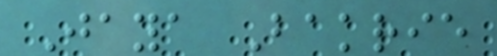Jaya Bakrie
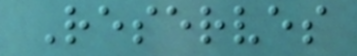Reserves
